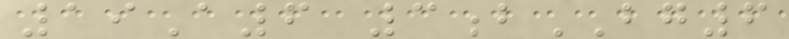19A6 3bBG6
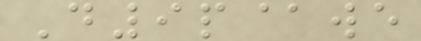D9p@we
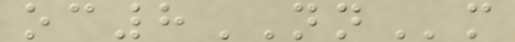oc8NNm
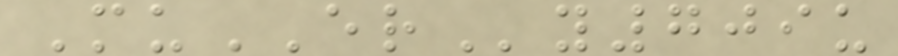MuERy709u
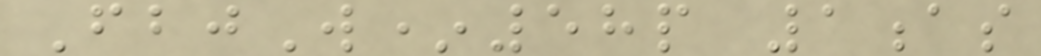FbjW*58p 1as
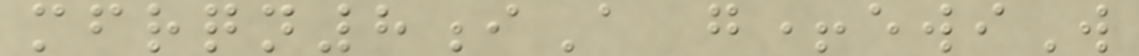mfrqn8iA g+ewiW
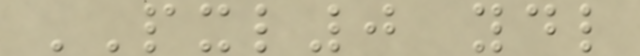PXL0 ydl
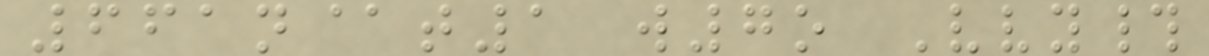661n@t1 w7o Vvy#
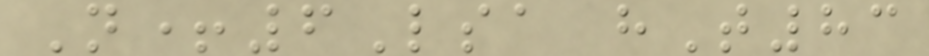N+6Lsa hT83
